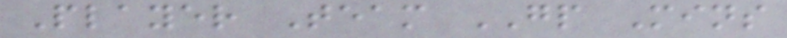Player Team GP Mins
